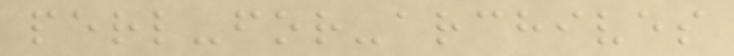perl-for-archives
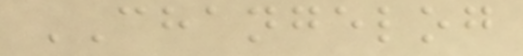CHANGELOG
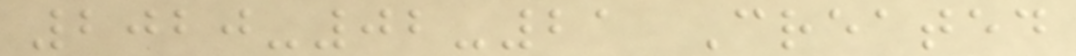2020-02-21 Created
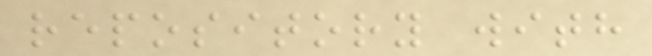repository with
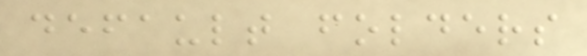default folders
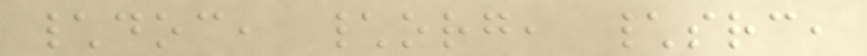\doc, \org, \src,
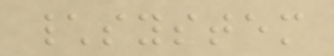\system
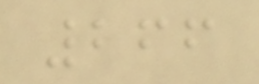266
